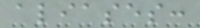aliases:
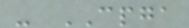- CPGA
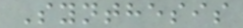Synthesis
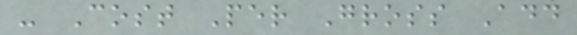- Cost Per Gross Add
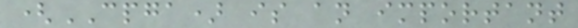(CPGA) is an important
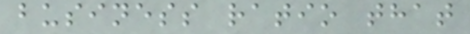business ratio that
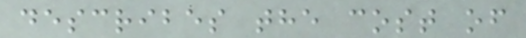describes the cost of
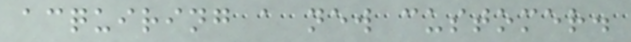acquiring a new customer.
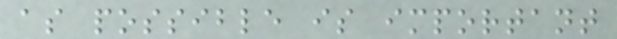as possible is important
